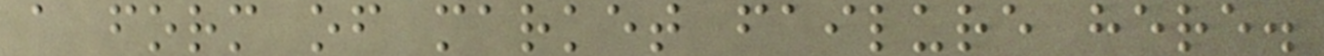a form of market failure here.
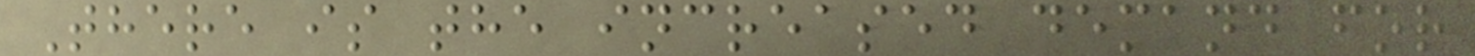There is the increased demand for
